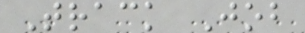Track Job
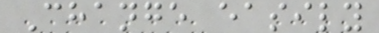Change easily
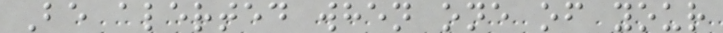Be alerted when one of your
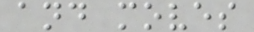and moves
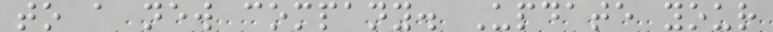to a new company. Update your
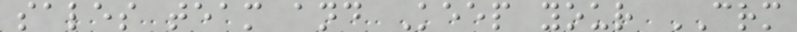sales team and Keep your CRM
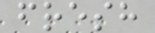fresh
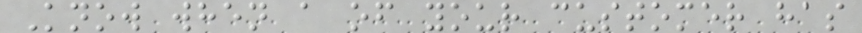Know when a of your customer has
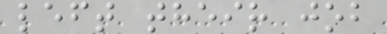left their job
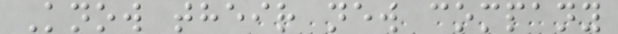Know their new company
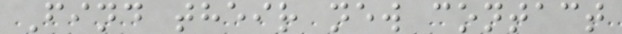Find their new contact
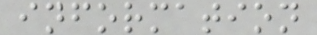information
